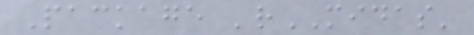Package 'rMIDAS'
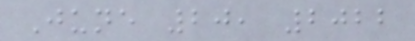June 20, 2022
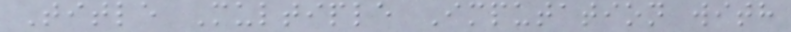Title Multiple Imputation with
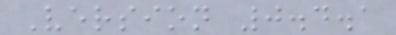Version 0.4.1
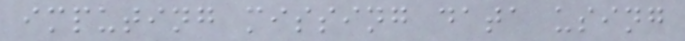imputing missing data using
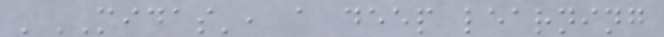'MIDAS', a deep learning
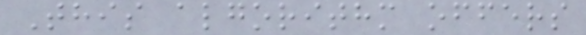This algorithm offers
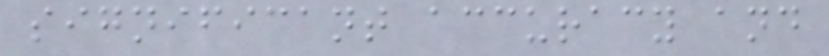significant accuracy and
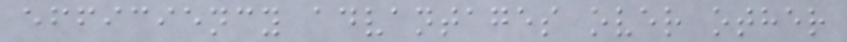efficiency advantages over other
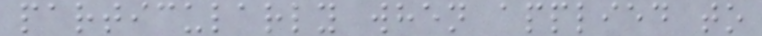particularly when applied to
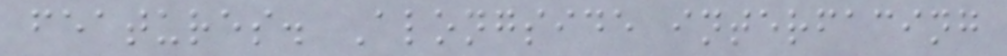features. Alongside interfacing
